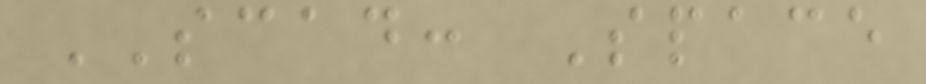SCAD: Space
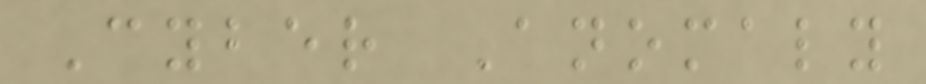Cyber Anomaly
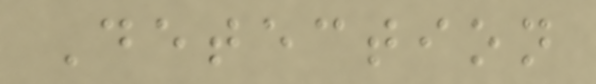Detection
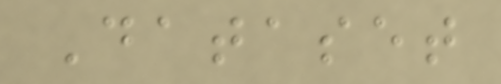Dataset
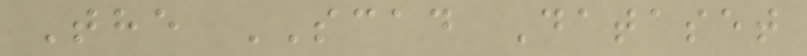The SCAD Dataset
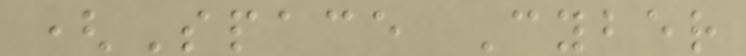(Space Cyber
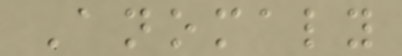Anomaly
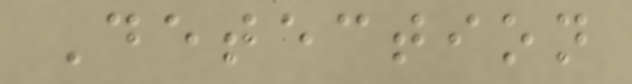Detection
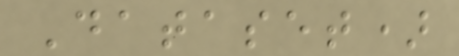Dataset)
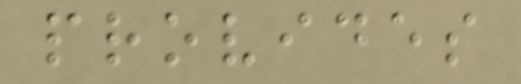provides
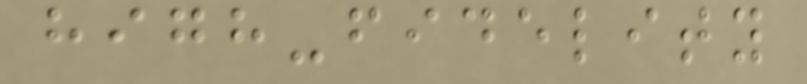high-fidelity
